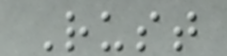Rust
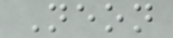Neon
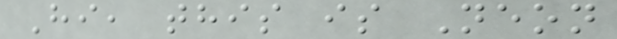Hi, this is Neon
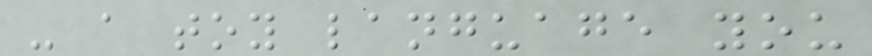- a toy language you
